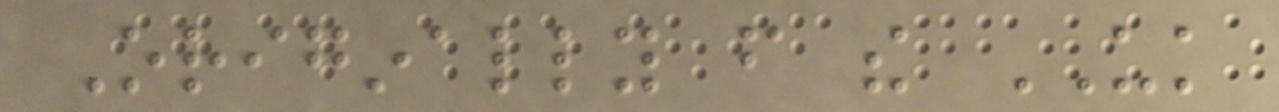Originally from the UK
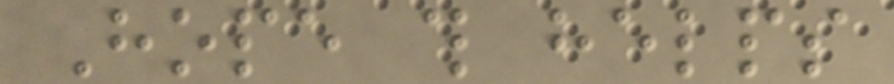Hope this helps
